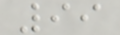99
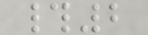#2
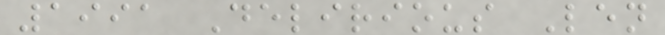1991 Delirious Len
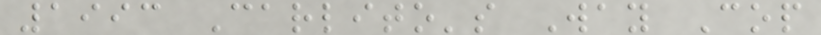1993 Carlito's Way Cop
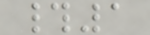#1
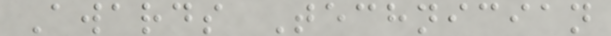Awards Technician
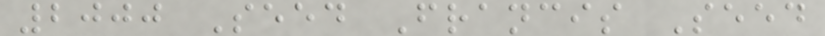2000 Seed Francis Seed
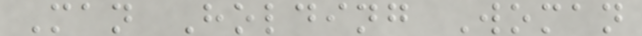Man Holding Woman
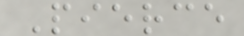Pierce
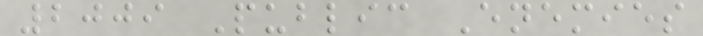2009 Public Enemies
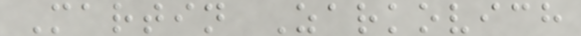Martin Zarkovich
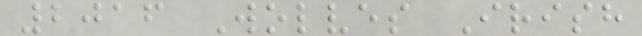2016 Wolves Irish
